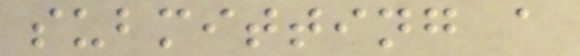submitting a
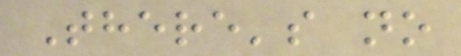There's no
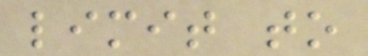limit to
